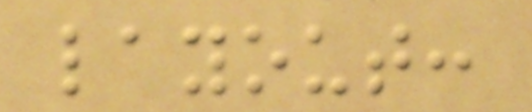layout:
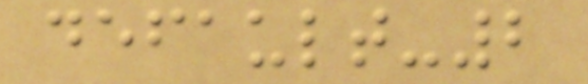default-2
